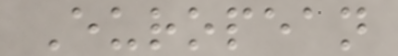European
